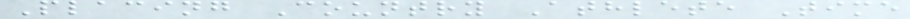Placing Country Athlete Time
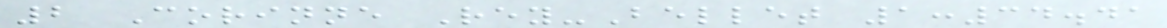2 Corinne Rey-Bellet 1:34.41
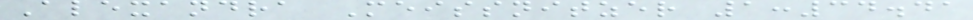Alexandra Meissnitzer 1:34.41
